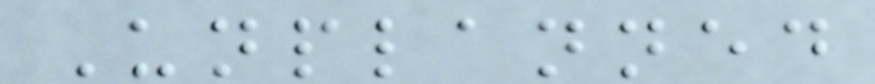Unplanned
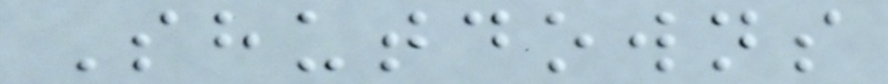Shutdowns
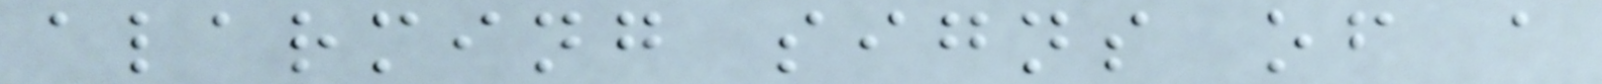alarming signs of a
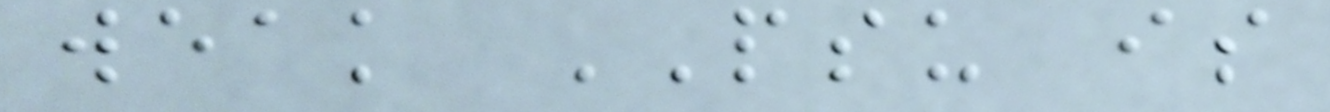weak PSU is
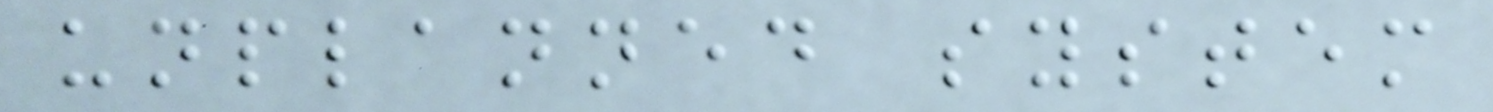unplanned system
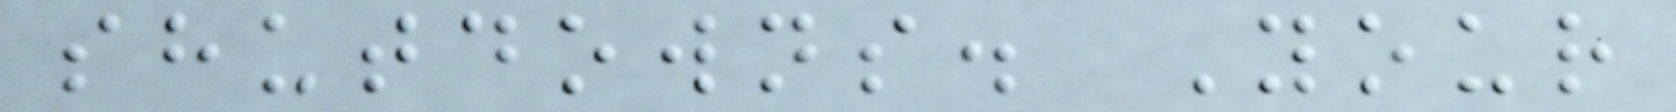shutdowns. Your
